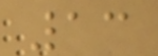13
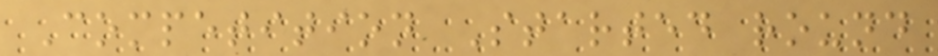Competition Started round
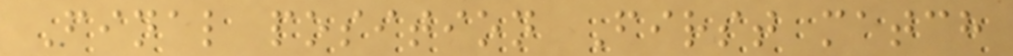Final position First match
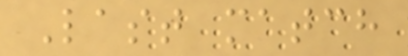Last match
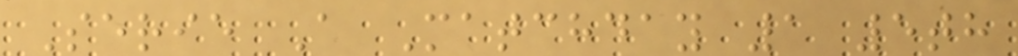Serie A Matchday 1 5th
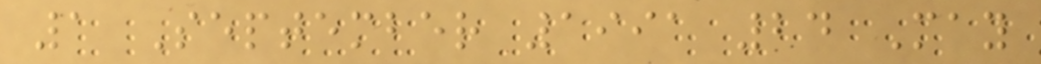1 September 1991 24 May
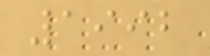1992
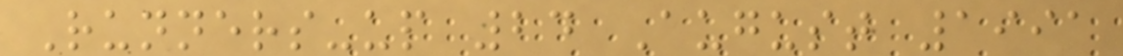Runners-up 24 August 1991
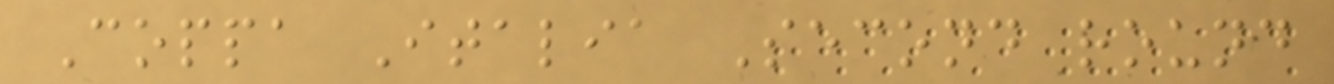Coppa Italia Second round
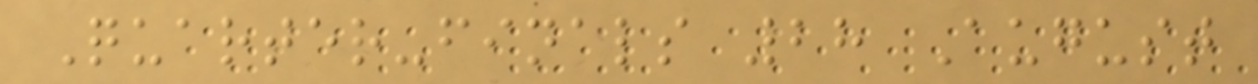Quarter-finals 28 August
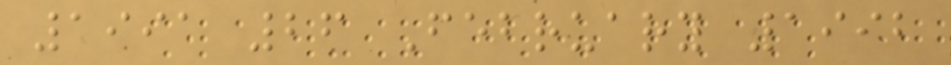1991 26 February 1992
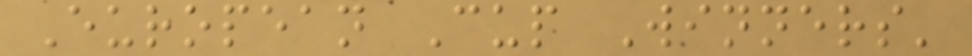European Cup Winners'
